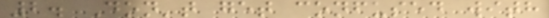2. Don't get confused with
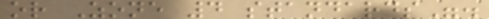or Zone 4 standards".
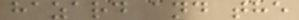hazard and the
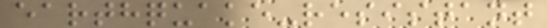earthquake-resistant
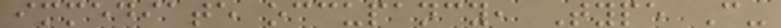immediate occupancy, Type C-
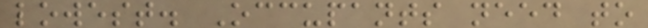lowest. Occupants need to
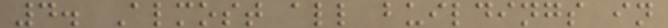4. Almost all buildings in
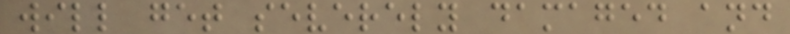will get severely damaged and
